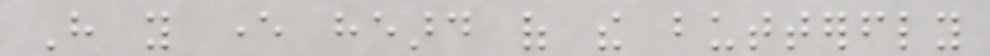Have you ever heard of the butterfly
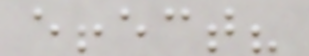effect?
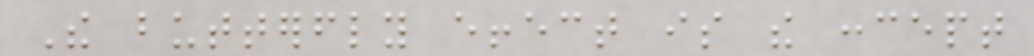The butterfly effect is the concept
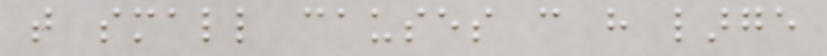that small causes can have large
